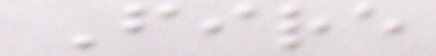Fire
